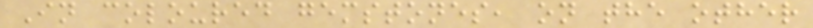In coloured gemstones, on the other
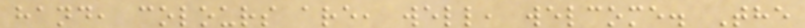hand, colours are, well, welcome. The
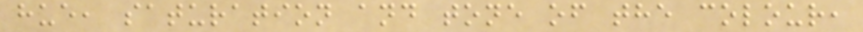hue, saturation and tone of the colour,
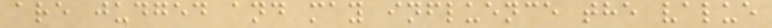are judged and may influence the value
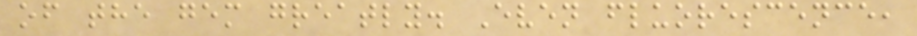of the gem greatly. Even fluorescence,
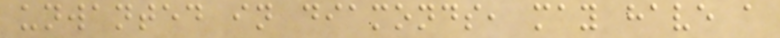unwanted in diamonds, may have a
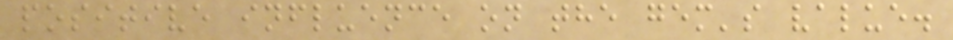positive influence on the gem's value.
